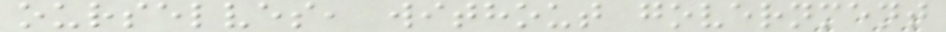ourselves, without government
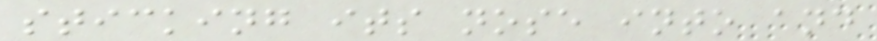sticking its nose into and
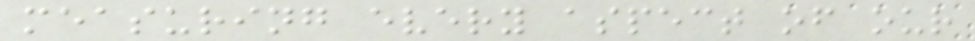measuring every aspect of our
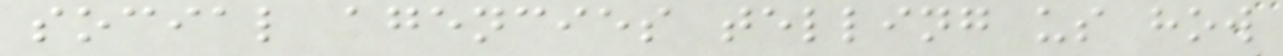social agencies telling us how
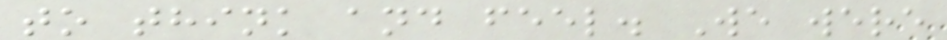to think and feel. We were
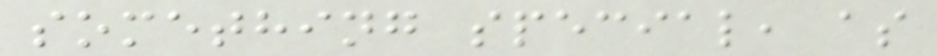something special, as
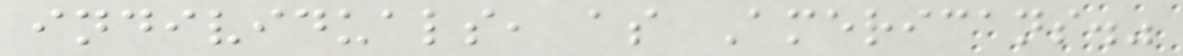individuals, as Americans."
